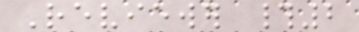Reviewer #2
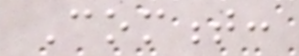Comment:
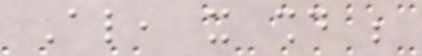Also, it should be
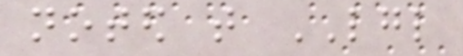noted that LGL
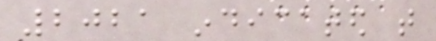2021 indicated that
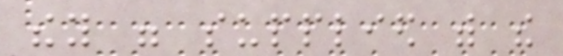they were supplied with the
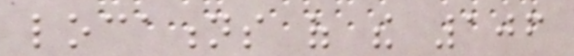locations of the 106
